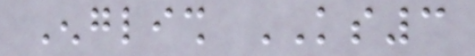English KS3
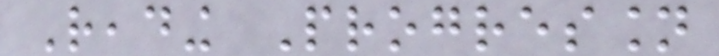Reading Progression
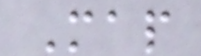Map
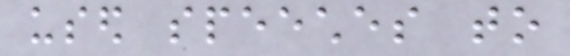used speeches to
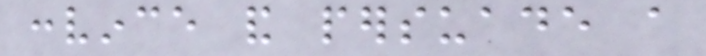convince and persuade a
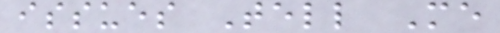issues Tell Me
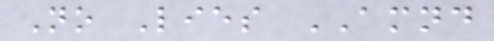No Lies AMND
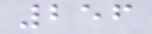256
